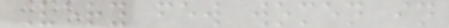Very few women in
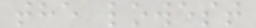the lowest
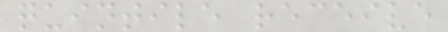quintile receive
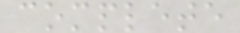complete
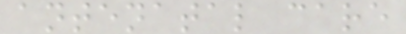antenatal care
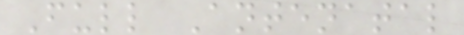Full Antenatal
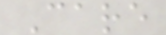Care
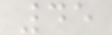45
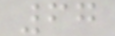67
